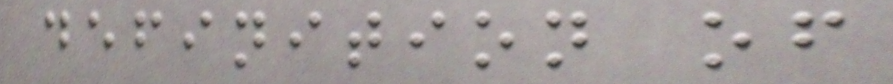definition of
